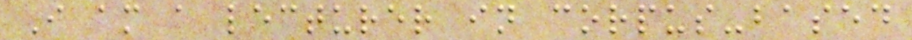I am a lecturer in corpus-based
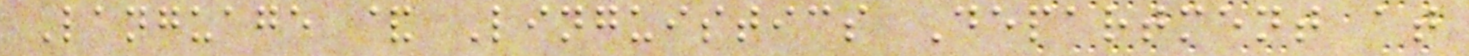Language & Linguistics Department at
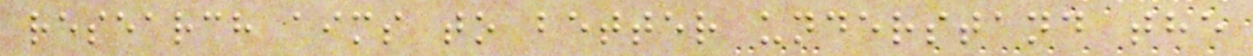research aims to better understand the
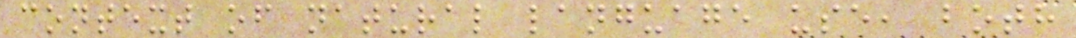context of natural language use, both
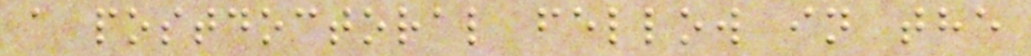a postdoctoral fellow in the
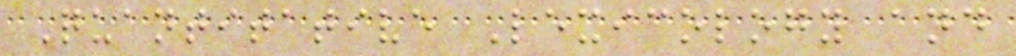Quantitative Lexicology and
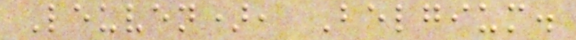Leuven), Belgium.
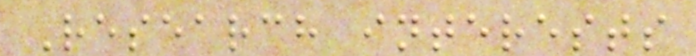Research interests
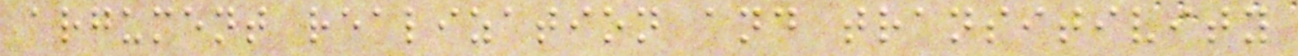argument realization and transitivity
